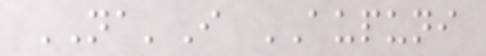NA'I AUPUNI
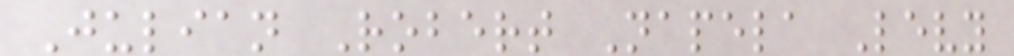Julian Robert Napela Levy
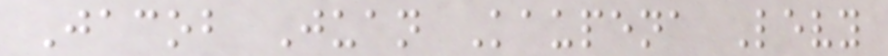Jacob Juan Kaupena Levy
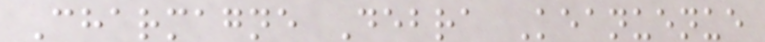Charmagne Debra Keanuenue
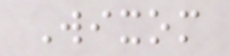Wixom
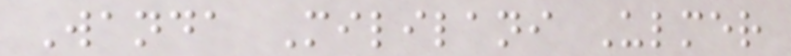Wanda Mililani Ulmer
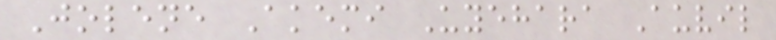Jolene Akemi Uyehara Auvil
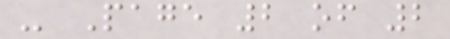- Page 2 of 2
